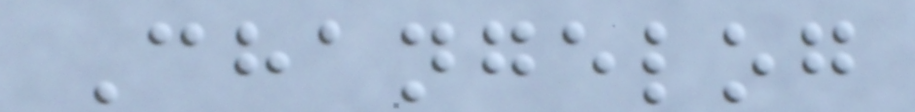Changelog
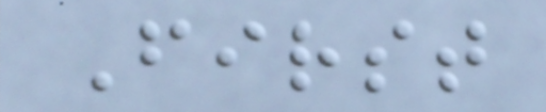First
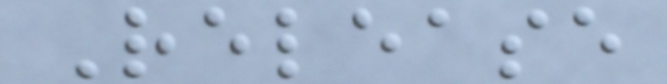Release
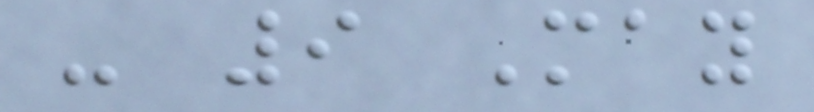- 9 May
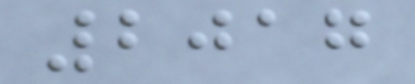2017
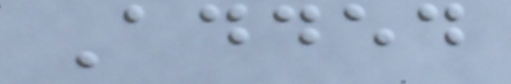Added
